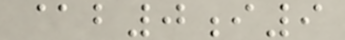@b0i9
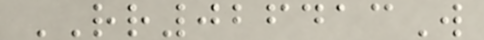RR026413W
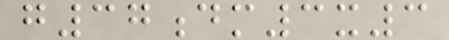g37dm3x3
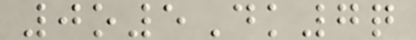0o5Dk7q
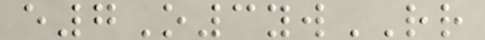e7O3ywRR
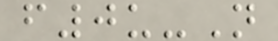f0u-N
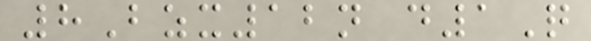8Bzx12n d1Q
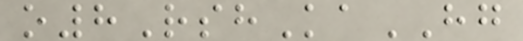o8RshKaHG
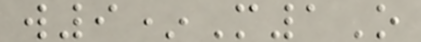w9*M1O
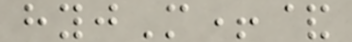hyjM+&
